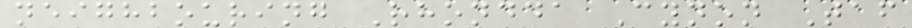neighbouring Rhondda Cynon Taf
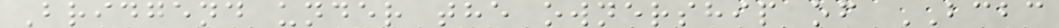Bridgend under the ownership of BCBC
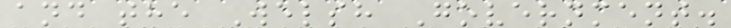and the Welsh Government.
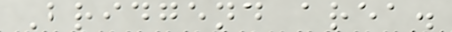Bridgend area.
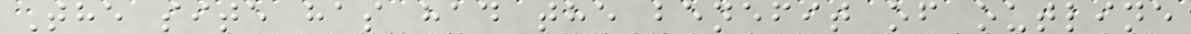The site has had the benefit of outline
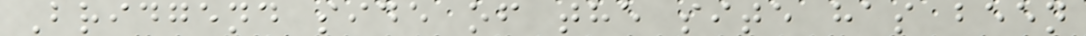Bridgend side of the site has been
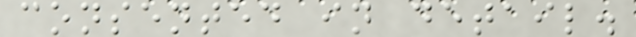consented in detail.
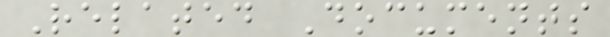Related Documents
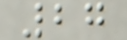27
